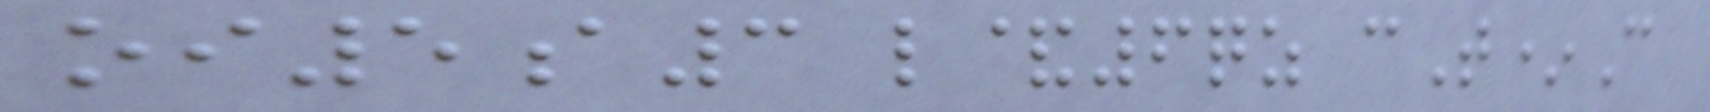oi5a3 l&6qz cT*C
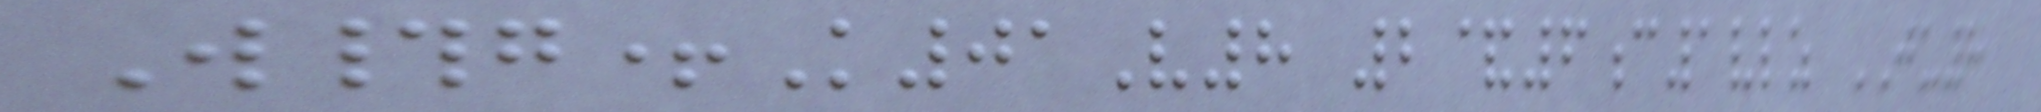W#g+K01V8 2&6c1vlz JU8
